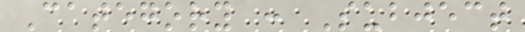Category : Subject
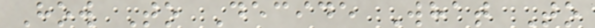How To Decide What To
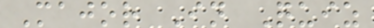Major In Quiz
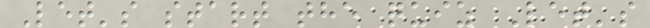Let's start the quiz Let's
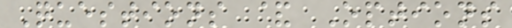Questions & Options
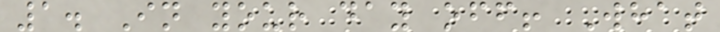1. In your day off! What
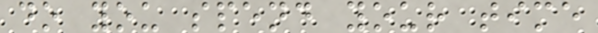do you spend your time
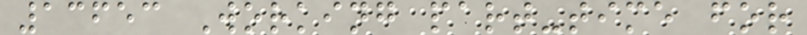13653 Working part-time for
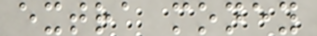extra money
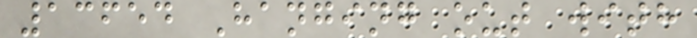13654 Hanging out with
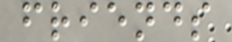friends
